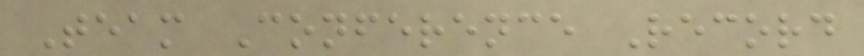Team Conference Record
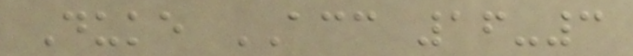Duke ACC 16-3
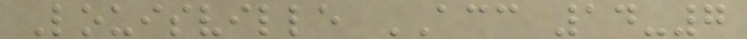Louisville ACC 14-7
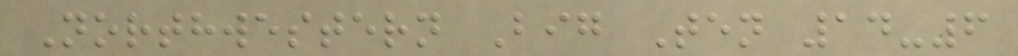Northwestern Big Ten 14-6
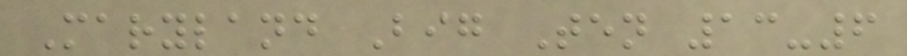Maryland Big Ten 13-6
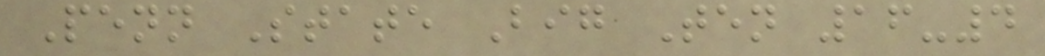Penn State Big Ten 16-4
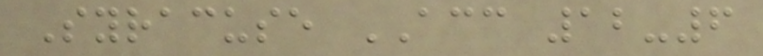Syracuse ACC 12-6
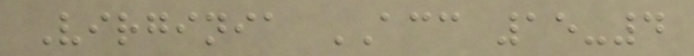Virginia ACC 15-4
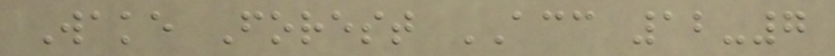Wake Forest ACC 12-7
